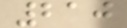210
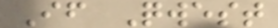If Qwest
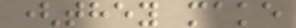(they make
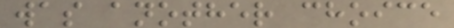was another choice
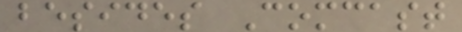besides Comcast
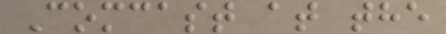Comcast at the
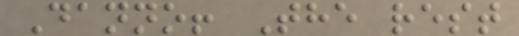Danno! The rest
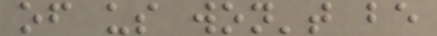of us won't be
